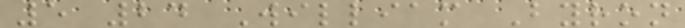5 24 William Byron
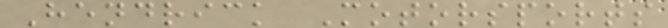Hendrick Motorsports
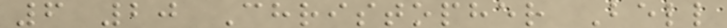6 20 Christopher Bell
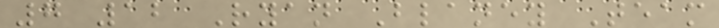7 12 Ryan Blaney Team
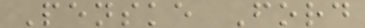Penske Ford
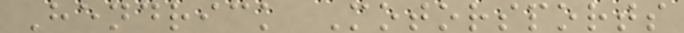Hendrick Motorsports
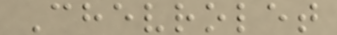Chevrolet
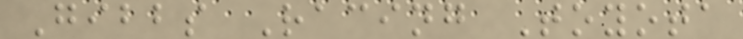Gibbs Racing Toyota
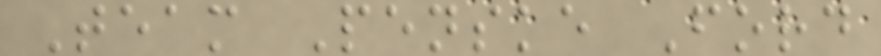Team Penske Ford
